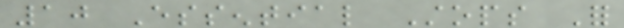10 Essential Stops For
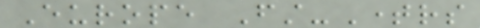Europe First-Timers
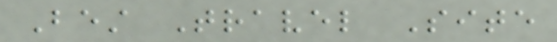Best Travel Site
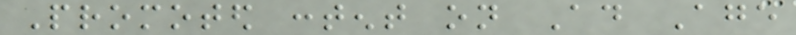Promoted content on Ad Age
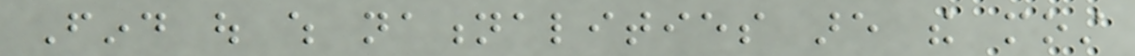Find out which nationalities are the most
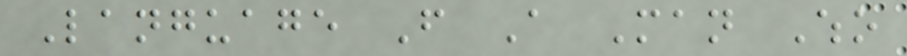Language From A Man Who
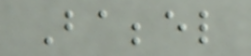Babbel
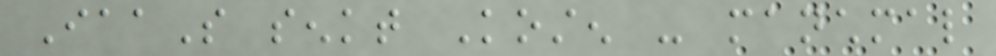IaaS senkt Kosten - manchmal
